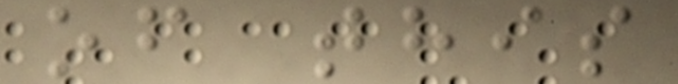of this
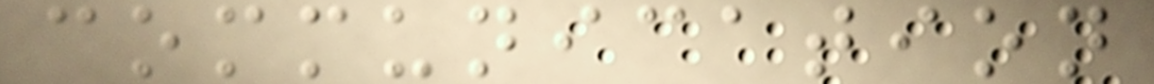communication
